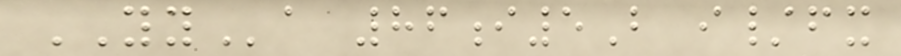YYa 86i5B i/fx
